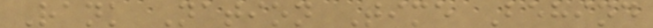Rank Nation Time Behind
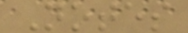Notes
